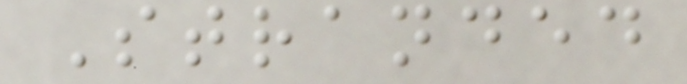Stranded
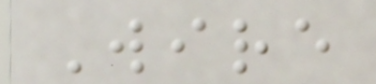Wire
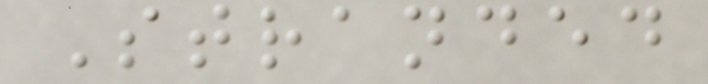Stranded
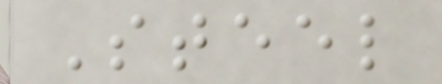Steel
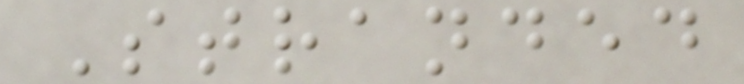Stranded
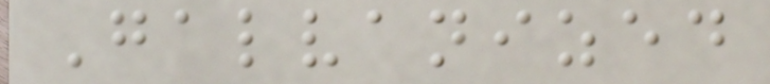Galvanized
